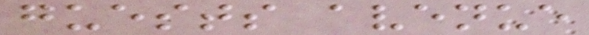guests avenue
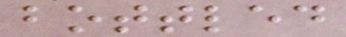bottled
